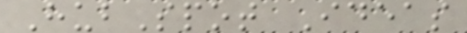HubSpot Ideas
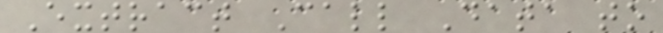Extract Call Data to
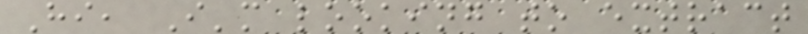Hi, I'm looking to extract
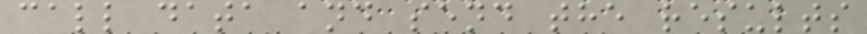call data and send the results
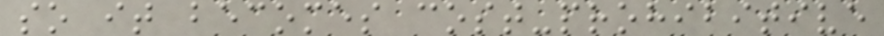so it becomes cost-prohibitive
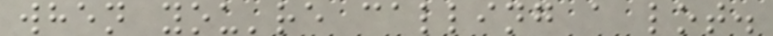when you're calling a lot.
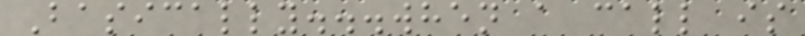Basically...when a call is
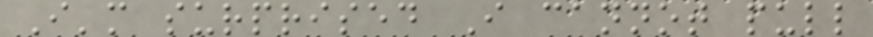I'm surprised I cannot pull
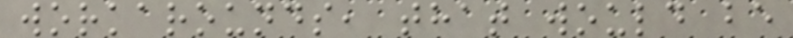workarounds, that would be
